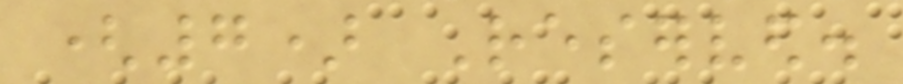(7) Reserved.
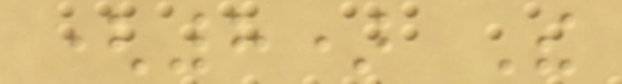(8) The
